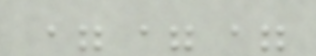===
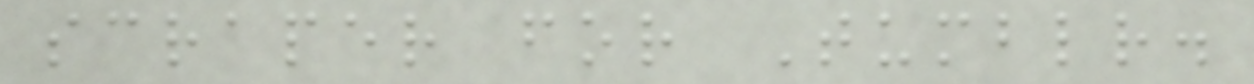scraper for Tumblr.
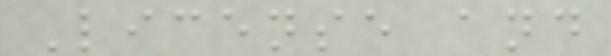License and
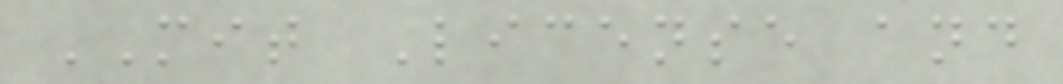MIT License and
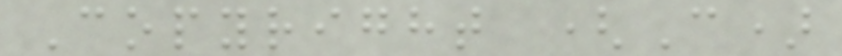Copyright (C)
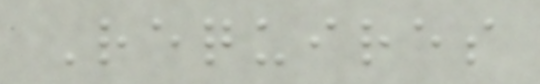Requires
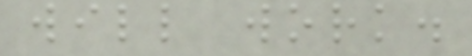will work.
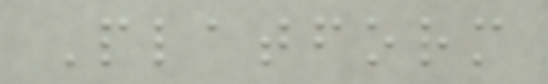Platform
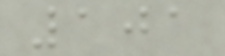101
